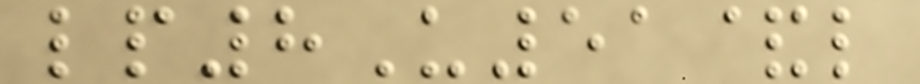lp8U51&l
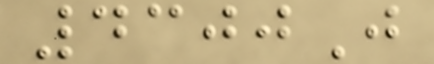4300J
